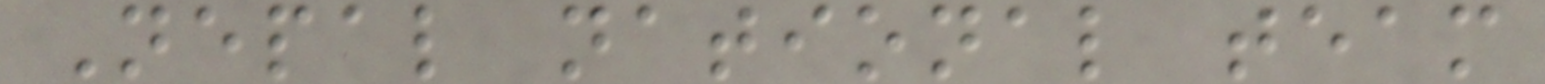Nepal national team
